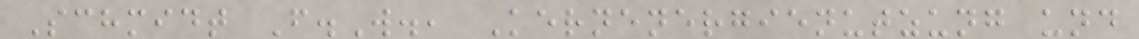Schmidt F.W., Kernenergienutzung und
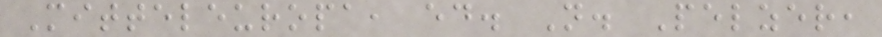Mitteleuropa, ed. N. Pelzer,
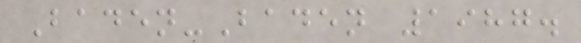Baden-Baden 1987.
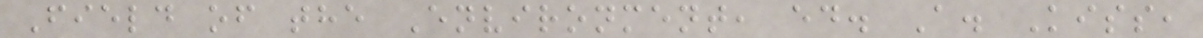Field of the Environment, ed. A. Kiss,
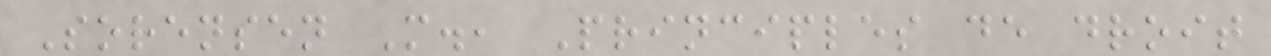Sorensen M., Principles de droit
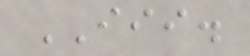III.
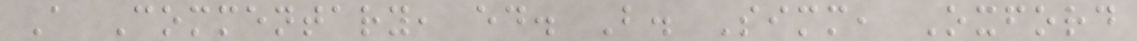A Commentary, ed. B. Simm, Oxford
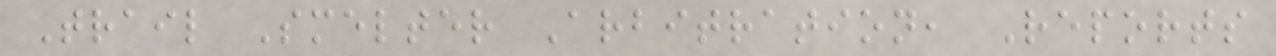Trail Smelter Arbitration, Reports
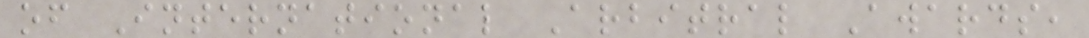of International Arbitral Awards,
